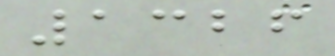1326
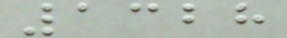1328
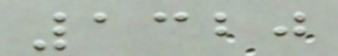1320
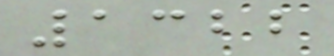1322
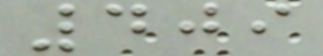409
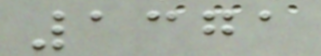1371
